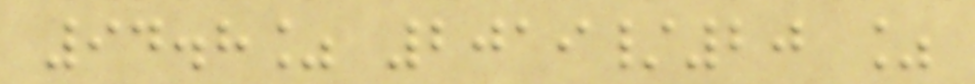94.8% 2019/20 %
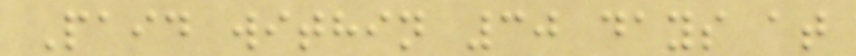Paid within 30 days at
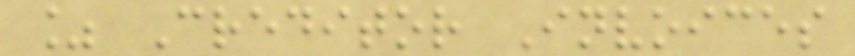% Creditor Invoices
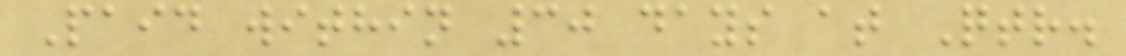Paid within 30 days at Qtr.
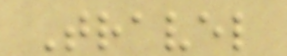Travel
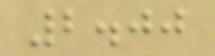2.00
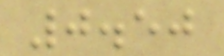0.50
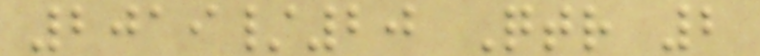2019/20 Qtr 2
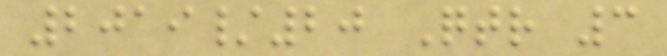2019/20 Qtr 3
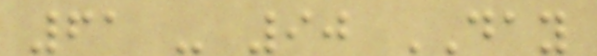61 - 90 DAY
